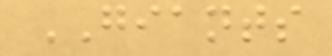GIANTS
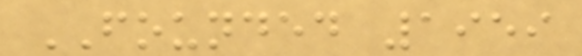FOUNDED 1959
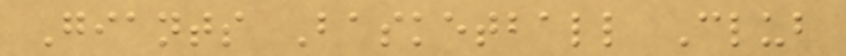Giants Basketball Club
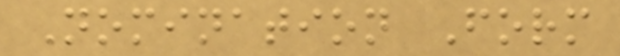Nomination Form
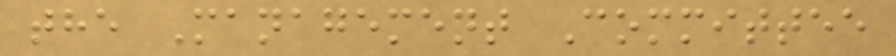the Management Committee
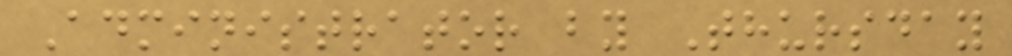Administrator by Thursday
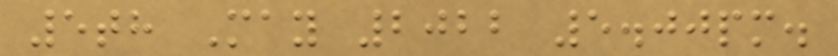5th May 2022 5.00pm.
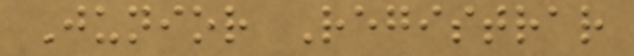Junior Registrar
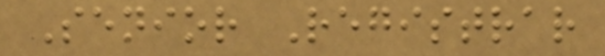Senior Registrar
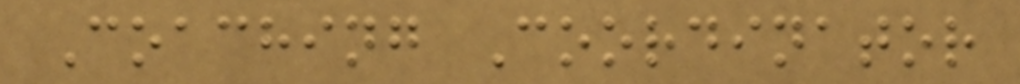Coaching Coordinator
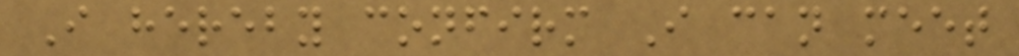I hereby confirm I can meet
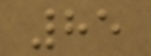85
